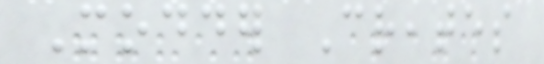Modder Creates
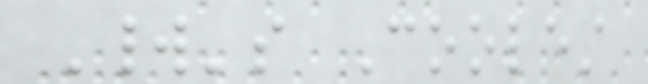World's Coolest
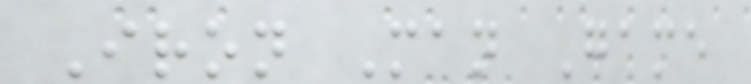Iron Man Game
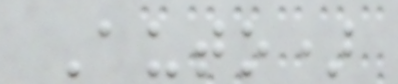Auto)
